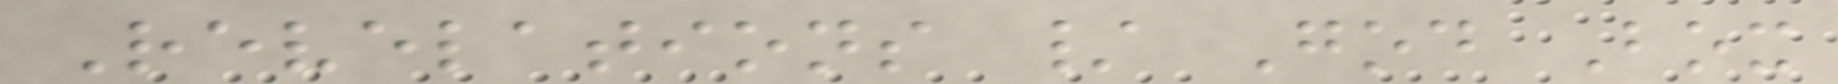Revelations / God Box
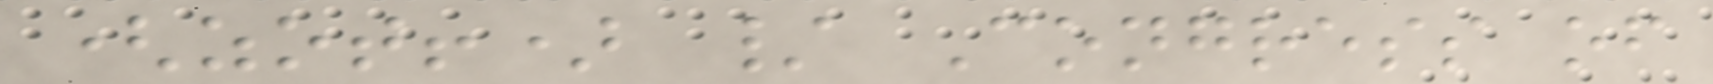(zot!) / Congress of
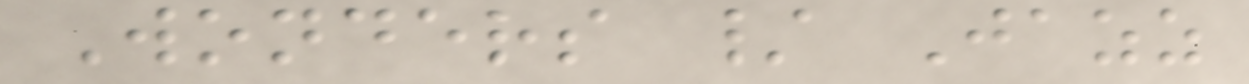Wonders / Jazz
